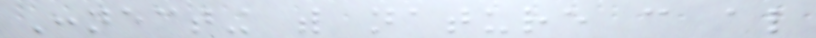Connecting with nature can also
